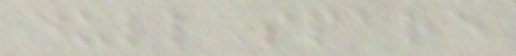dull spare
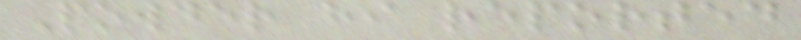Powder hi reported
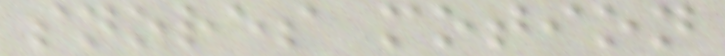snores motion
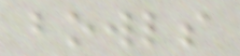bowls
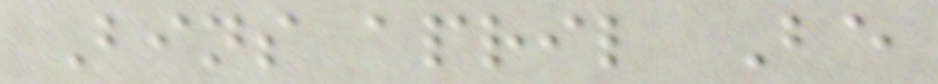Bins april Be
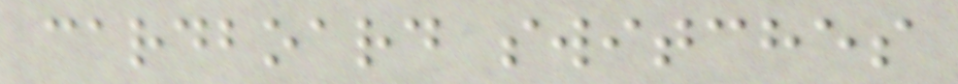cardboard switches
